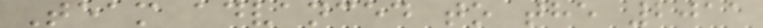Team advanced to the 2011
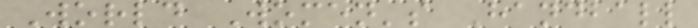World Women's Handball
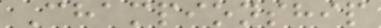Championship
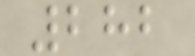282
